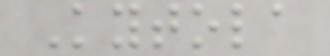Kytola
